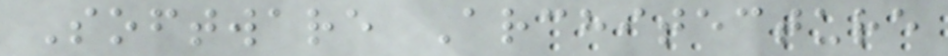Software Architecture
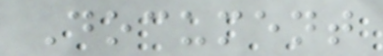Document
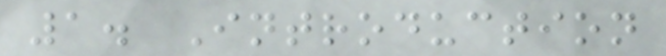1. Introduction
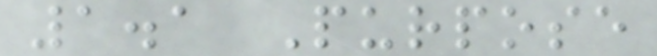1.1 Purpose
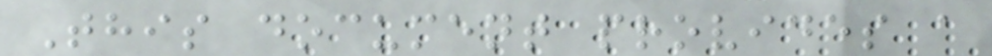This document provides a
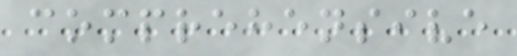comprehensive
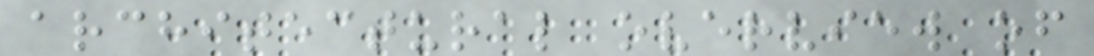architectural overview of
